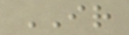IR
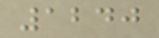1240
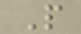P
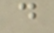d
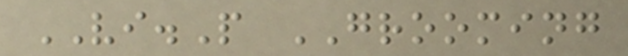VI.P GROOMING
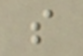s
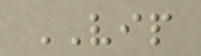VIP
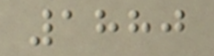1880
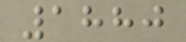1880
